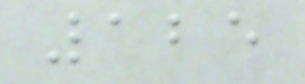125
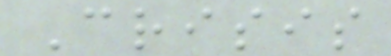Crisis
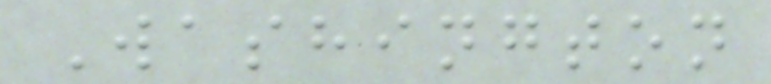Washington
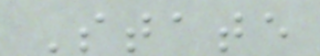State
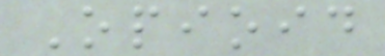Opioid
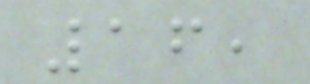16,
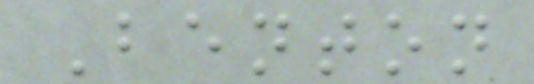Benton
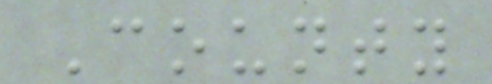County
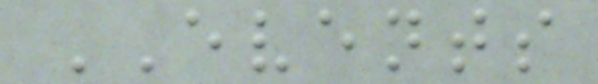EVENTS
